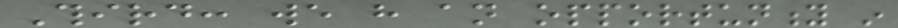Third: we have an opportunity in
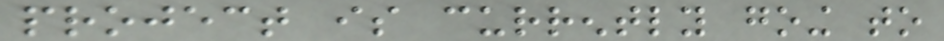project is currently going to
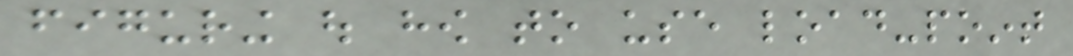figuring out how to use load-point
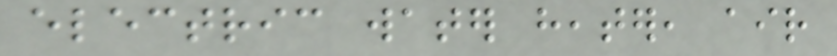electric water heater, air
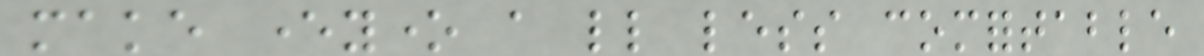make everyone a little less comfortable
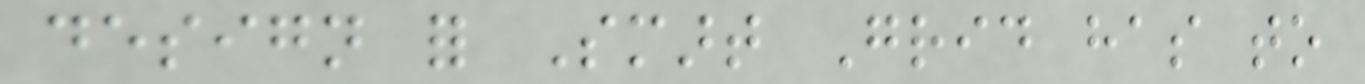design for Smart Grid has to
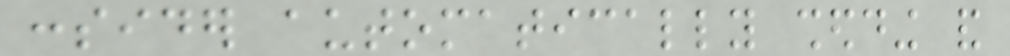consider automatically shedding and
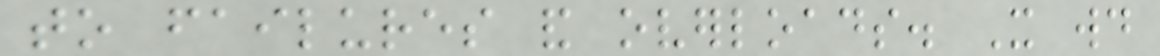to failures and overloads. It would
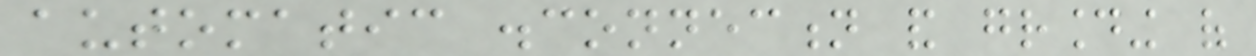automatic disconnection and grounding of
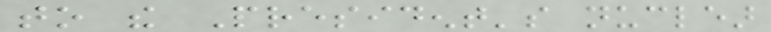to the President's nuclear
